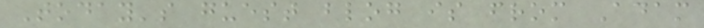Today's guest blog is from Adam
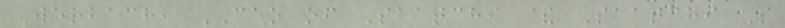Werbach, CEO of Saatchi & Saatchi S
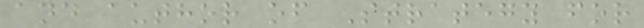and author of Strategy for
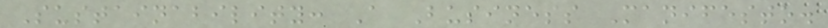Sustainability: A Business Manifesto.
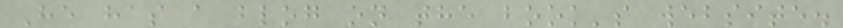He has a blog on the book's website.
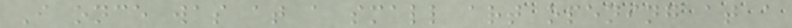I once was at a small art opening at a
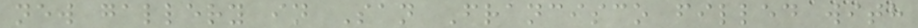new gallery in San Francisco filled with
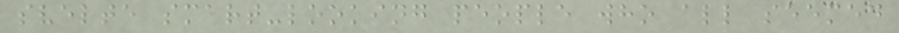svelte smart-looking people who all seemed
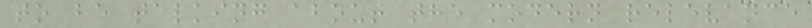to be talking about the modern relevance
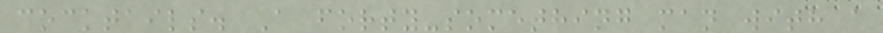cocktails. A forty-something man with a
